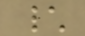\
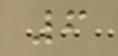6
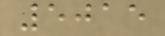5015
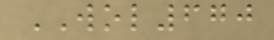WOL670
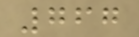767
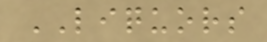LIQUORS
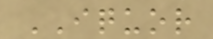IQUOR
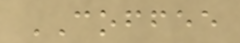COFFEE
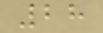28
